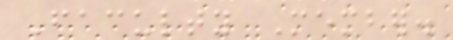Faculty Member.
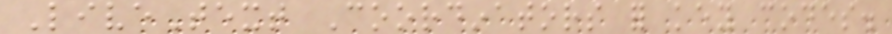LiveText Coordinators for key codes.
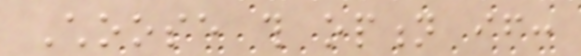Choose this option if:
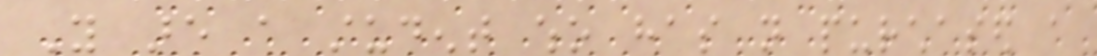You are a student who has not purchased a
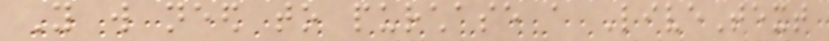You will need to purchase a LiveText
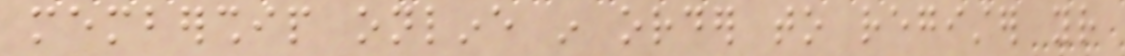membership online in order to register your
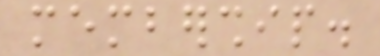membership.
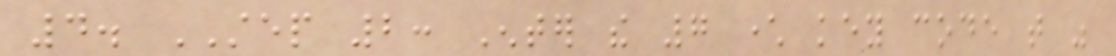4. STEP 2: Enter the 7 character key code that was
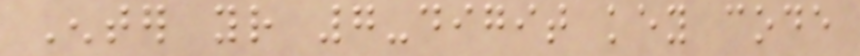Enter your 7-digit key code
